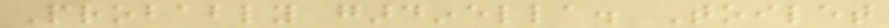Probably gardinella. Toilet
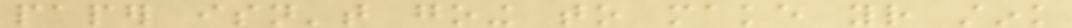paper isn't going to make your stink
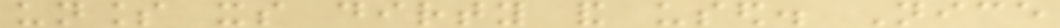unless its dirty and used. Nice
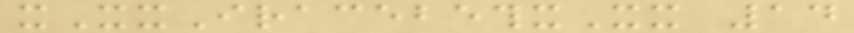xXxIracebethxXx 14
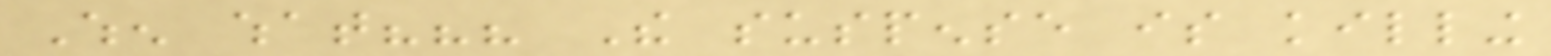When what??? The suspense is killing
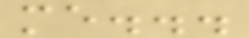me...
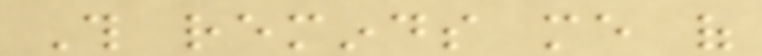This reminds me of
